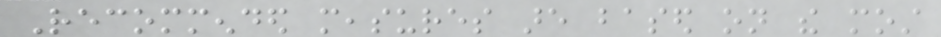Recommended measures are based on the most
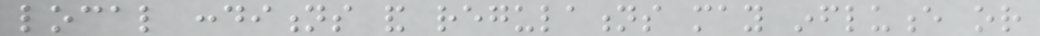local conditions and regulations may influence or
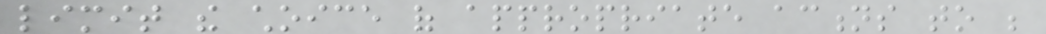limit the choice of appropriate actions to be
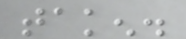taken.
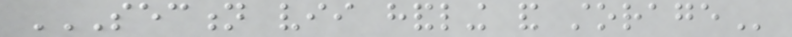SECTION VII HANDLING AND STORAGE
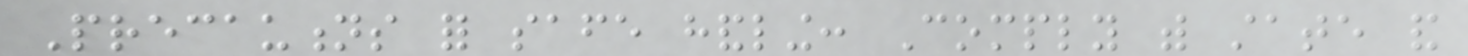Precautions for safe handling: Comply with state and
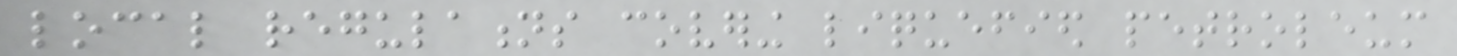local regulations covering liquefied petroleum
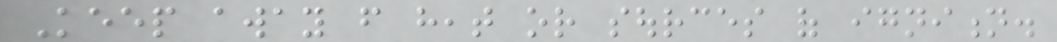Keep away from heat or sources of ignition.
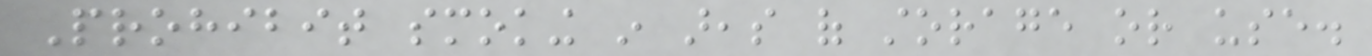Prohibit smoking in areas of storage or use.
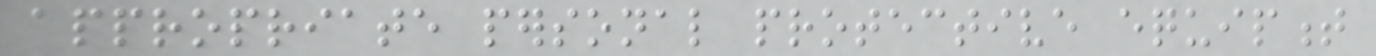appropriate personal protective equipment
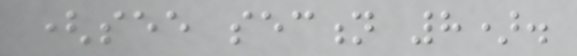(see section 8).
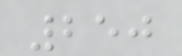250
